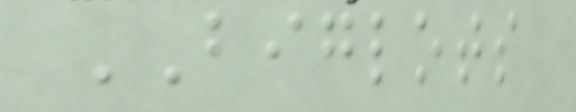BIGLOTS
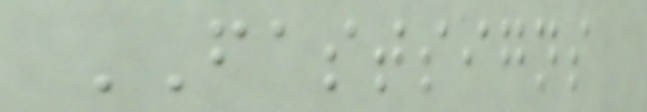FASTSIGNS
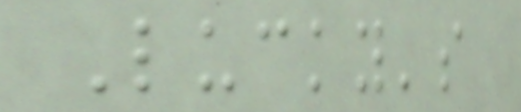Lucky's
